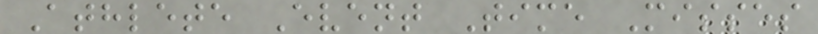Athlete Event Time Misses
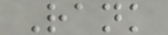Rank
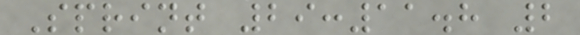Sprint 29:11.8 2
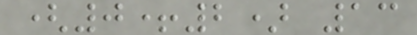(0+2) 13
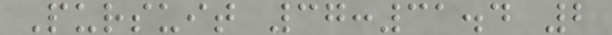Pursuit 37:31.4 2
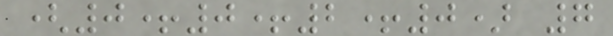(0+0+2+0) 7
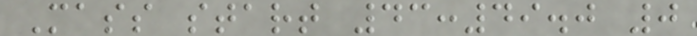Mass start 43:49.0 0
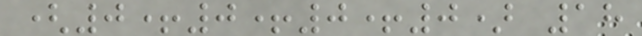(0+0+0+0) 18
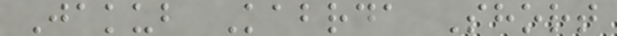Jakub Kabrda Short
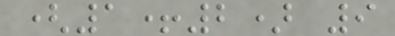(1+2) 9
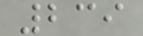239
